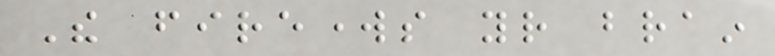The fireworks your brain
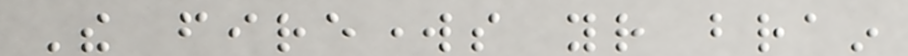The fireworks your brain
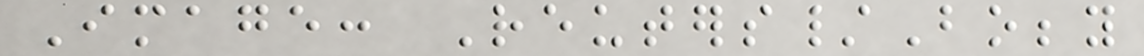Image: Reuters/Bobby
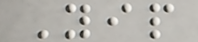Yip
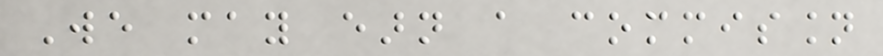We may earn a commission
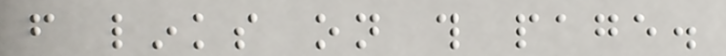from links on this page.
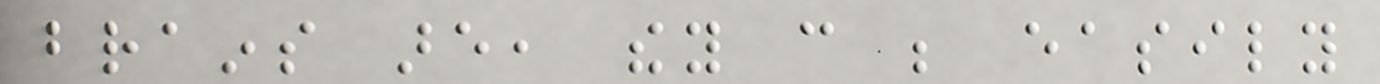brains are, they can be easily
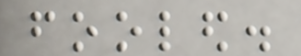fooled.
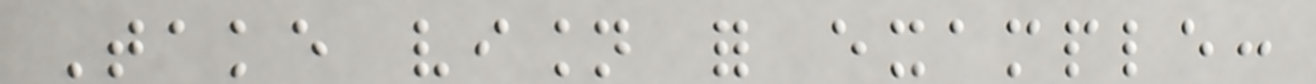Take vision for example:
